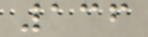136
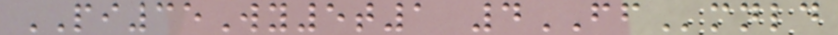PI35Wy5t1 4FFmnld
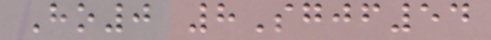Ho0 8Sgjf54
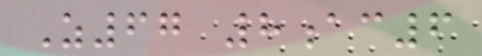Z67 8ac6
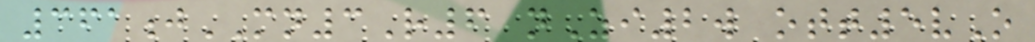361jMN3R6 nZi2w ott5vO
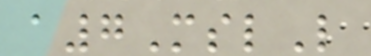a7MslL
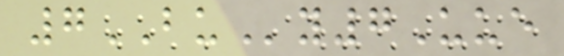7BUy7Uue
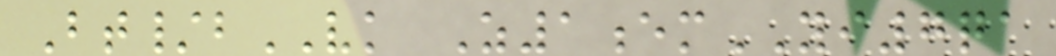Bt/bVK Z1emYI7qa
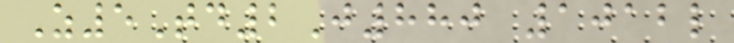Z5Td2J880 1012l
